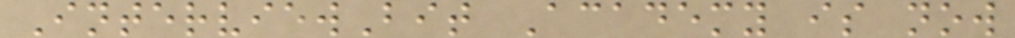InterviewBit Academy is now
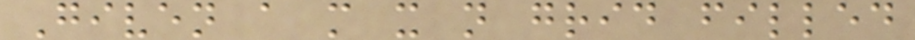Given a m x n grid filled
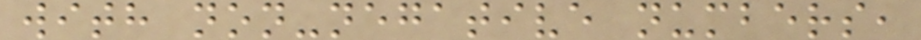with non-negative numbers,
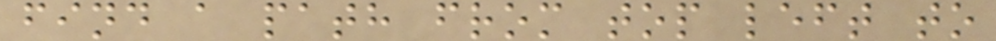find a path from top left to
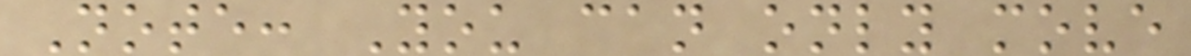Note: You can only move
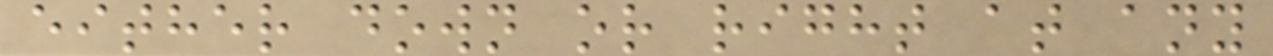either down or right at any
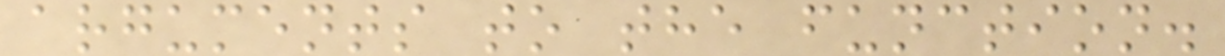arguments to the function.
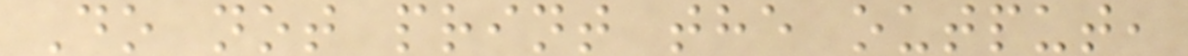Do not print the output,
